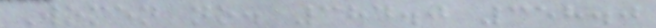Women no. 384.0 358.0
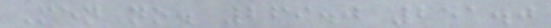Men no. 269.0 251.0
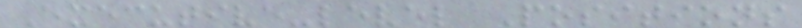Executive-level Positions
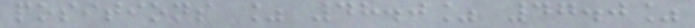positions % 48.0% 47.0%
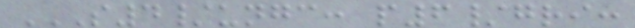S4/UNGC: P6/GRI:
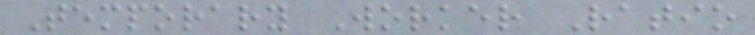Temporary Worker Ratio
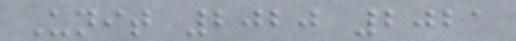Unit 2020 2021
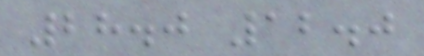28.0 12.0
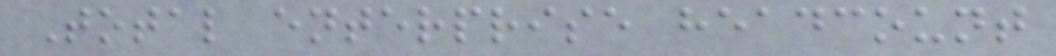Total enterprise headcount
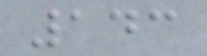143
